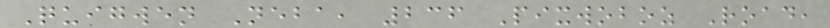Quigwen Neba, 236 Pixwoboz Road,
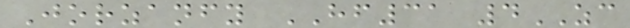Jorzanfy HF31 4ZC
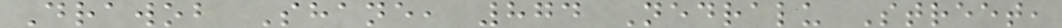Drawob Shane, 874 Nedralu Street,
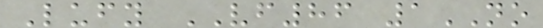Lufy VF86 1NO
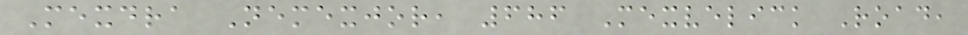Mexdra Nemexjor, 686 Mexvelick Road,
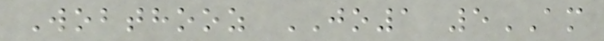Wobthooz JO1 5AM
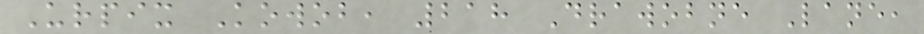Urpix Kowob, 218 Drawobne Lane,
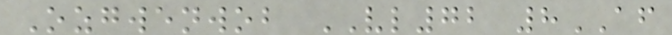Ozgwenwob VL72 8AF
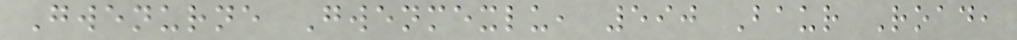Gwenurne Gwenmexlu, 590 Baur Road,
